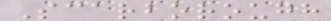Scarborough
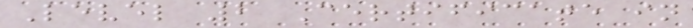Level 2 Certificate in
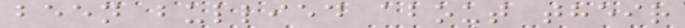been bullied about their
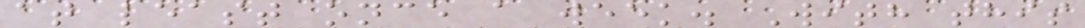at least once a week. With this
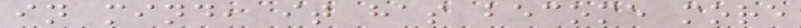in mind, it has become more
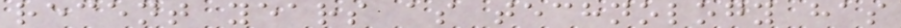recent years as technology has
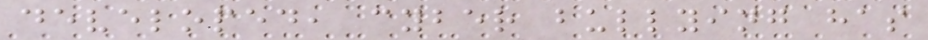developed, cyber bullying has
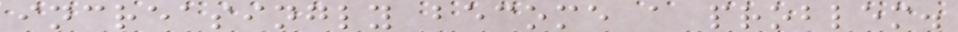increasingly become a problem.
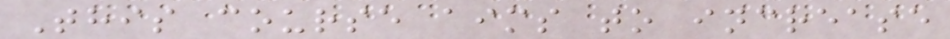This course aims to increase
